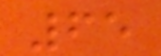65
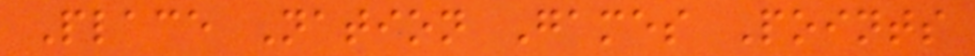Place Nation Games Points
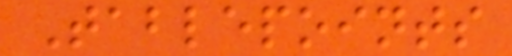Tablepoints
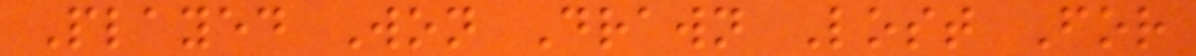Played Won Drawn Lost For
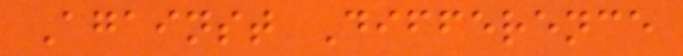Against Difference
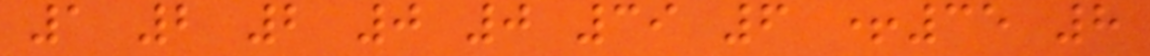1 2 2 0 0 39 6 +35 8
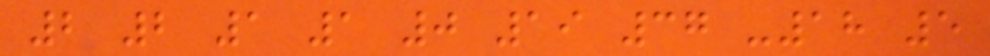2 2 1 1 0 19 37 -18 5
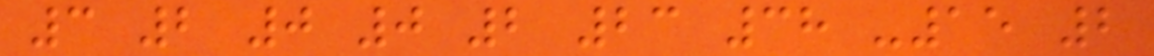3 2 0 0 2 23 38 -15 2
